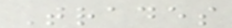Trades
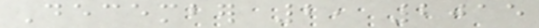December 2, 2015
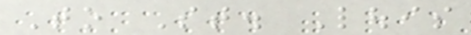To St. Louis
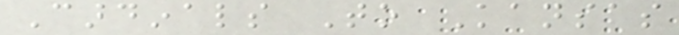Cardinals To Kansas
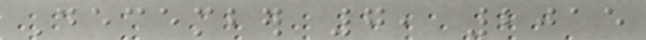December 7, 2015
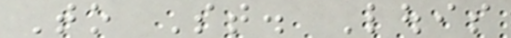To St. Louis
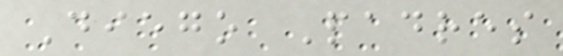Diego Padres
